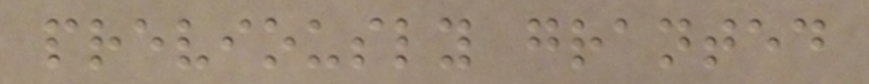previously granted
